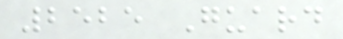2525 Guard
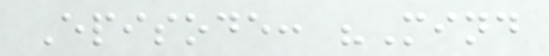Episode: "Mind
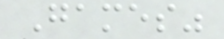Games"
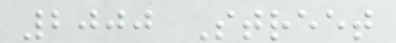2000 Street
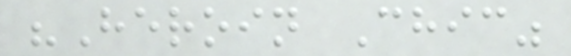"Heroin Chic"
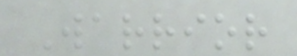Warrior
